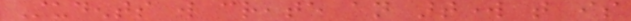Students will create an artwork that is
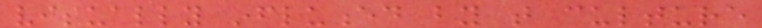visually influenced by that culture
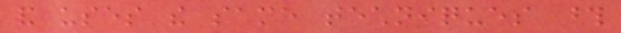and uses the same techniques those
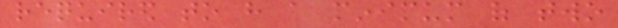required to have a minimum of two
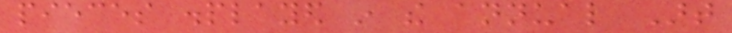pieces displayed in the annual Art
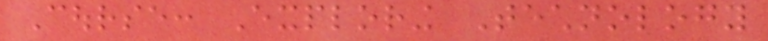Course: Exploring Technology
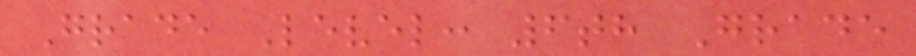Grade Level: 6th Grade
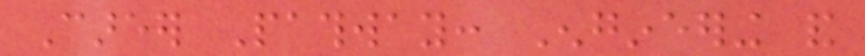Career Pathway: Engineering and
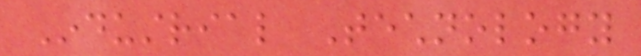Industrial Technology
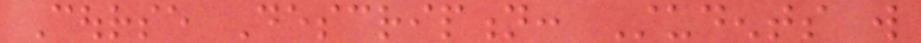Course Description: Students will
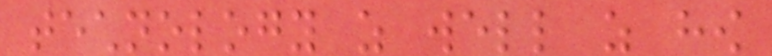technology as well as how
